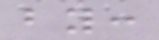by:
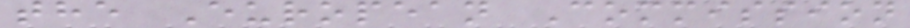the European Commission
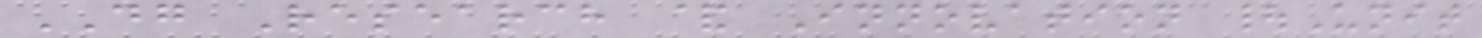DG Research & Innovation |Unit
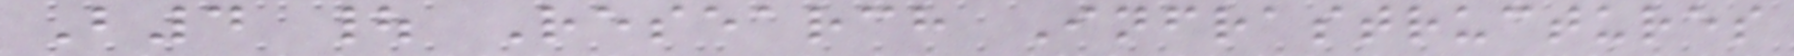B4 | Research Infrastructures
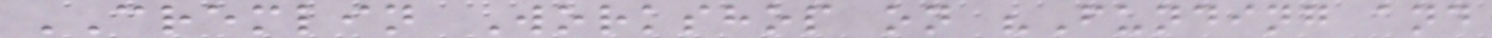CREMLIN Workshop on "Funding and
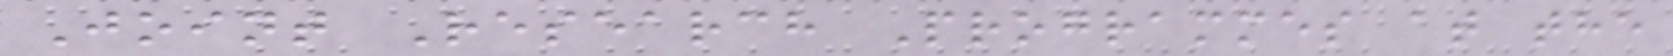Joint Research Programmes at the
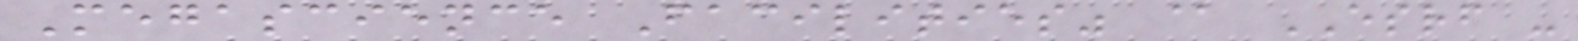Megascience Facilities" @ ESRF -
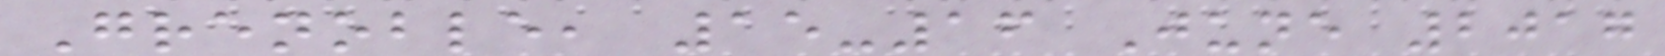Grenoble, 15-16 June 2017
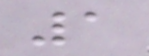1
